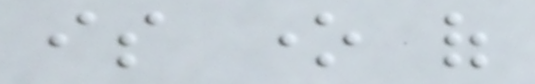is one of
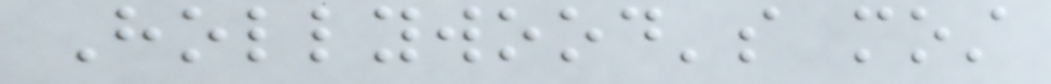Hollywood's most
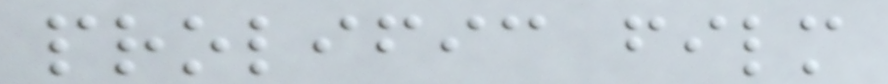prolific film
